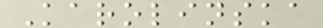Karolinska
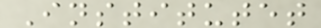Institutet
